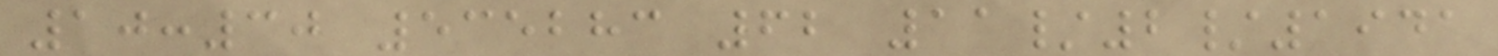10:30 535283 62 11/2/1941
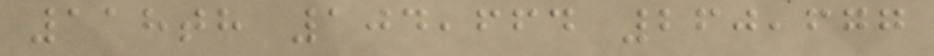118th 104,664 260,677
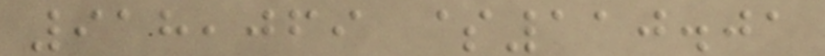918,069 $110.01
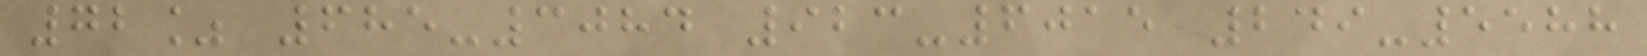72% 685-3084 923-6015 249-5588
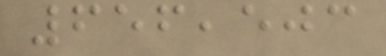656,503
